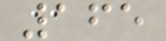165
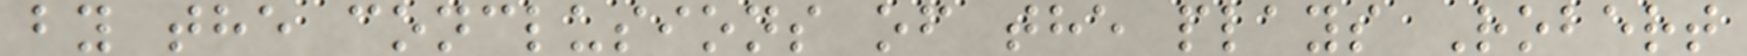by the conclusions of the plays Robert
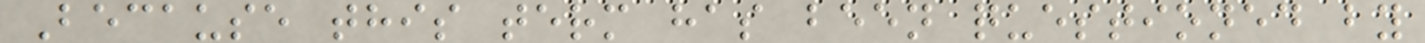Because this term has been questioned by
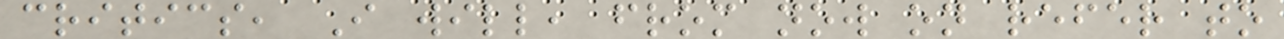critics, I will, from now on refer to
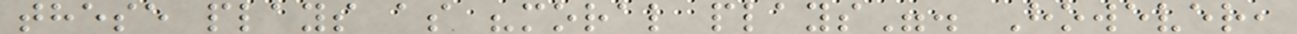these plays as "moral plays". However,
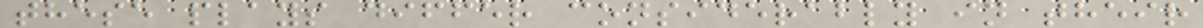these plays differ considerably in their
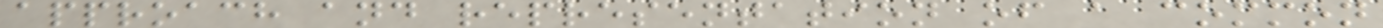approach and representation of a common
